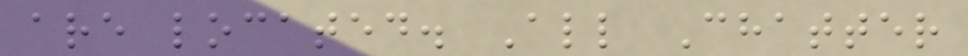are located. All Chatter
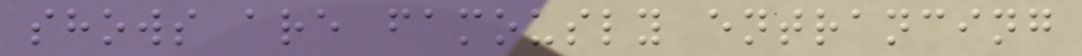shows are famously entrancing
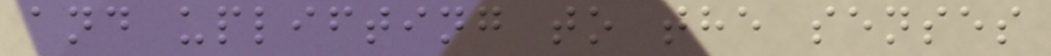and uplifting to the senses
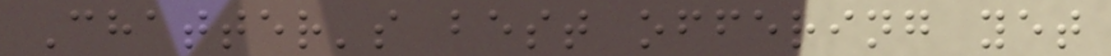Chatter's best offering yet
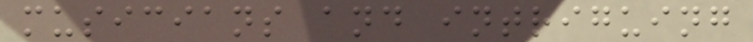musicians and intriguing
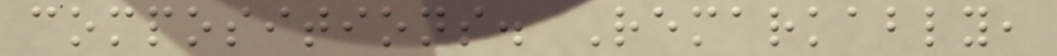compositions. Remarkably,
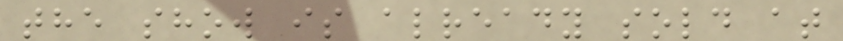the show is already sold at
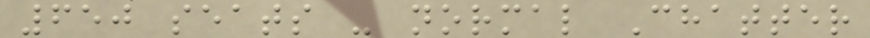650 seats - normal Chatter
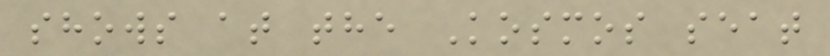shows at the Kosmos seat
